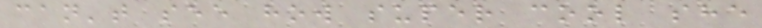can't see how super cool she
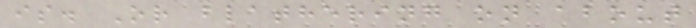is. Or blathering on about
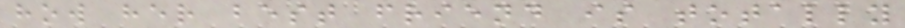how her best friend is totally
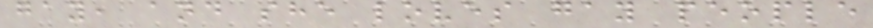gay, and she loves gay people
